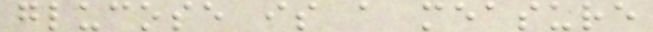glucose is a measure
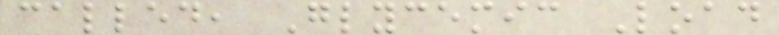called, Glycemic Load
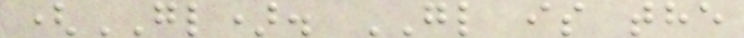(GL). GL is the
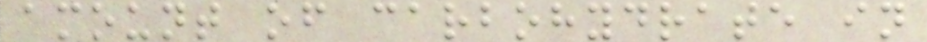amount of carbohydrate in
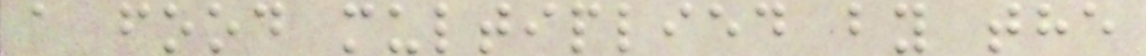a food multiplied by the
